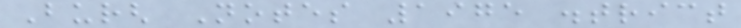Burgh Notes 1975 district
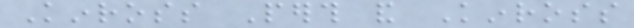Kinross Perth and Kinross
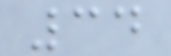34
